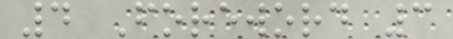4 Foreword 3
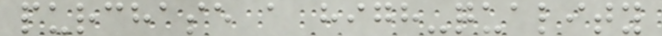purchase a high-quality
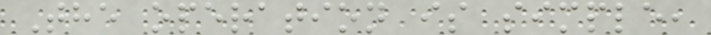The operation is simple,
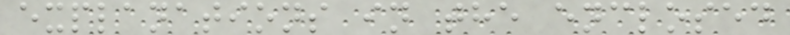explanations in the enclosed
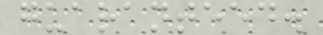guaranteed.
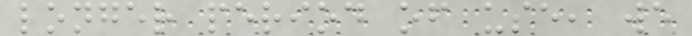longer period of use, we
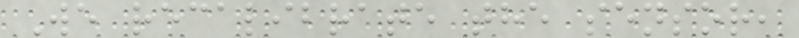We recalibrate the sensor,
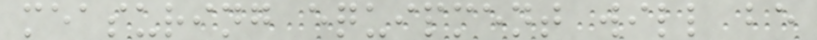measuring equipment will be
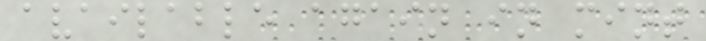available again in mint
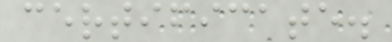certificate.
